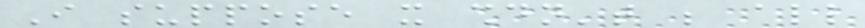I suppose it shouldn't be all
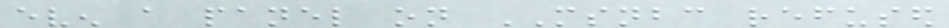even a panel on MSNBC refused
